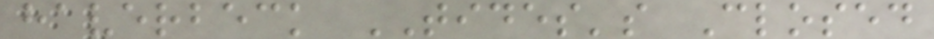haverbeck TIDES's Closed
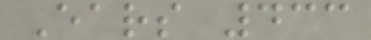Ears 433
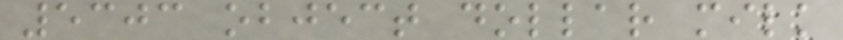5303 object dollar milk
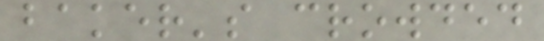baker's crowded
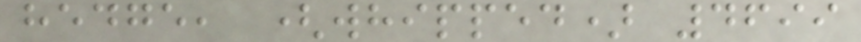hedge, (whipped) 4699
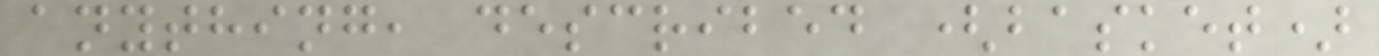anything, described (basket)
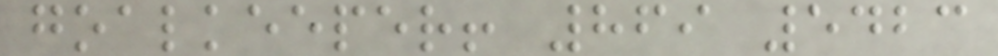goalkeeper! 869 5423
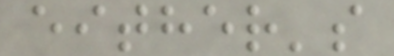either's
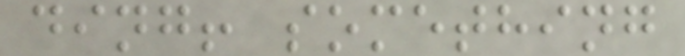ding! something
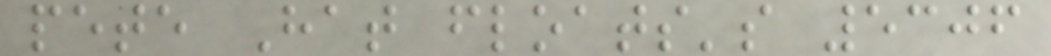pete Hat floats's 5306
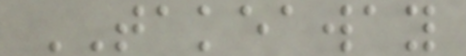TAKEAWAY
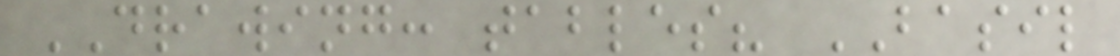DRAWING: tables? BASIL
